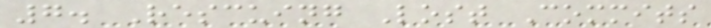7. Rescuing Lost Commits
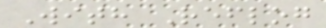With Reflog
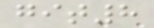git8
